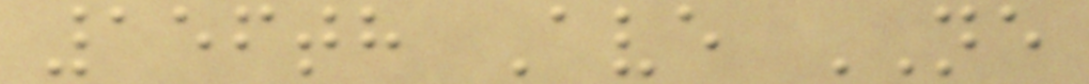156th Ave NE
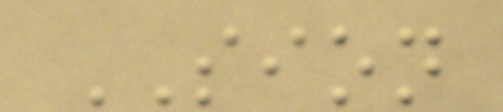SION
